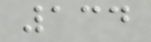134
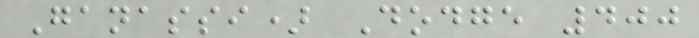Ganassi) Dodge 400
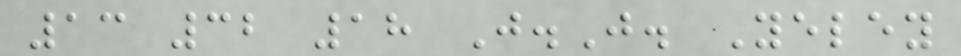13 32 18 J.J. Yeley
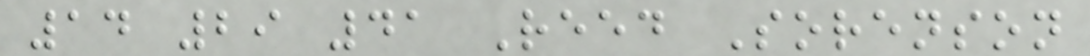14 29 41 Reed Sorenson
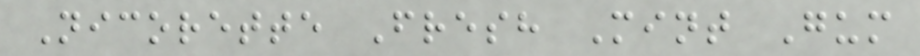Nicorette Fresh Mint Gum
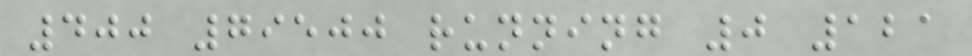400 79500 running 0 121
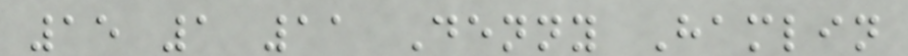15 1 11 Denny Hamlin
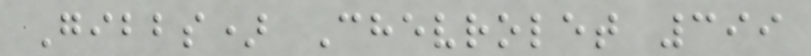Gibbs) Chevrolet 399
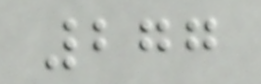277
